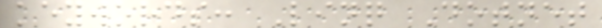keywords: Linq Dotnet
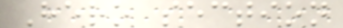Hero section
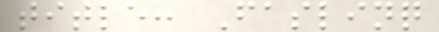title: Faslinq
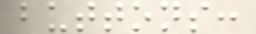buttons:
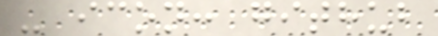- icon: github
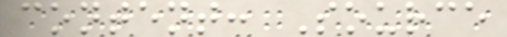content: Source
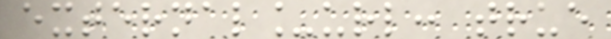external_url: true
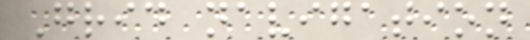Grid navigation
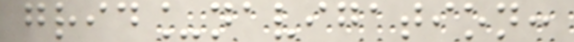grid_navigation:
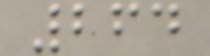264
